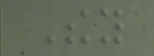They
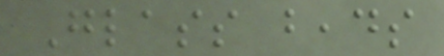Glass beads
